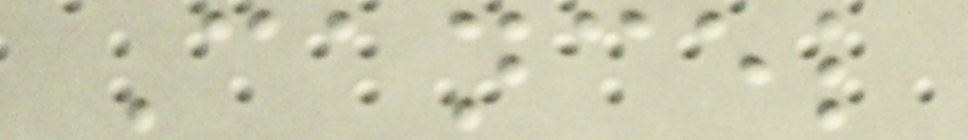Cancel
